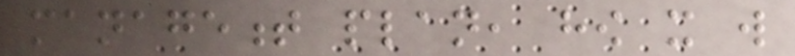management plan, how it will
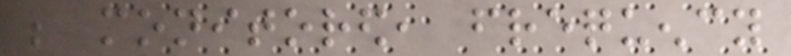be monitored, frequency
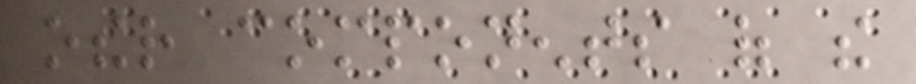other components of the
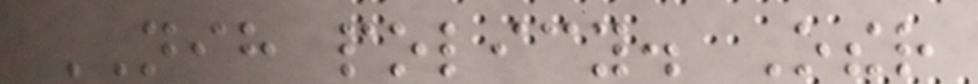NIH policy. Other
